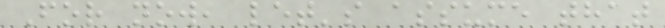For now, let's assume that
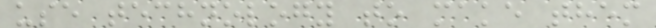use technology to make them
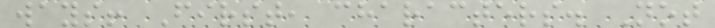ways! First, characters. Not
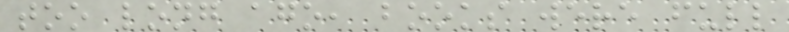too long ago, books were full
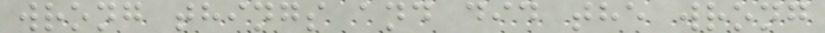wrong things and did the wrong
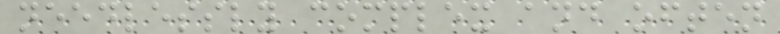needlessly complex and often
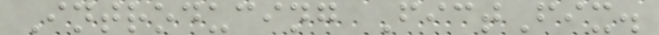Introducing FictFix.
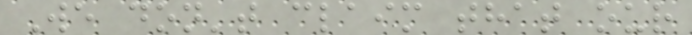We don't claim that our
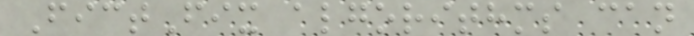FictFix algorithms can
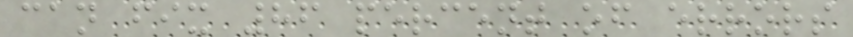can fix 86 percent of errors
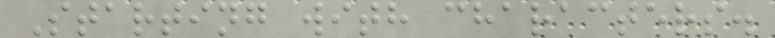Starting with characters.
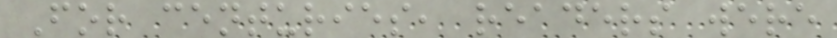For centuries, readers were
